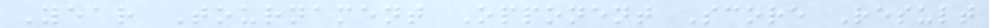Year Tournament Opponent Score Result
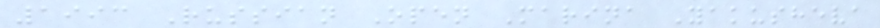1993 Russian Open Marina Yakusheva
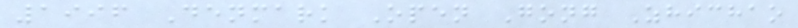1996 Denmark Open Gong Zhichao
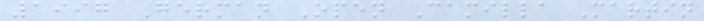1997 German Open Camilla Martin
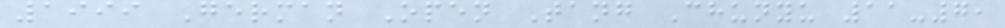1999 German Open Tang Chunyu 11-7,
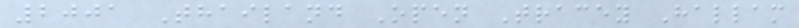2001 Thailand Open Tracey Hallam
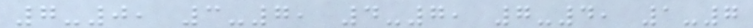7-0, 3-7, 4-7, 7-4, 1-7
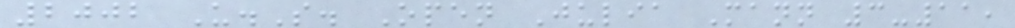2002 U.S. Open Julia Mann 3-11,
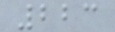223
